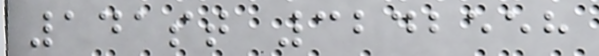141st 3242558
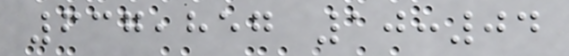637,857 10:04
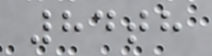84th
